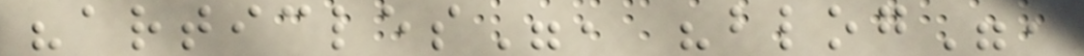"articles", "blog",
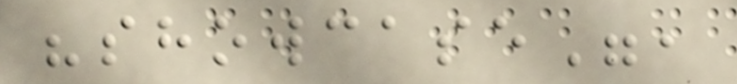"showcase",
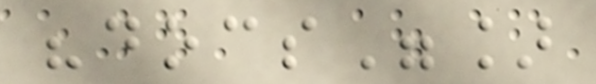"docs"]
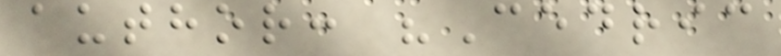author: "Cedric
